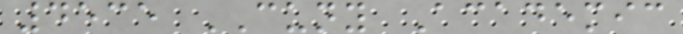4535 CUNY Academic
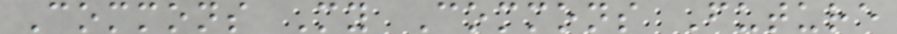Commons My Commons Future
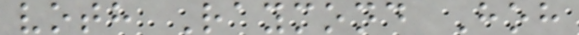voth Raymond Hoh
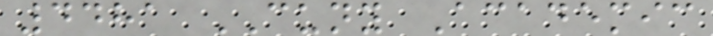4481 CUNY Academic
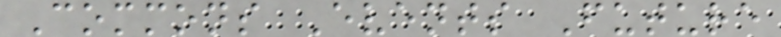Commons Events Future
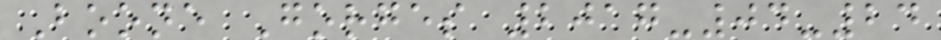Boone Gorges 2017-04-24
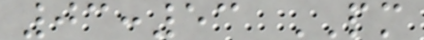03:53 PM
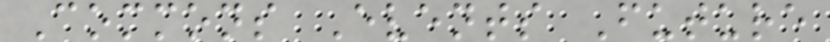Commons Events Future
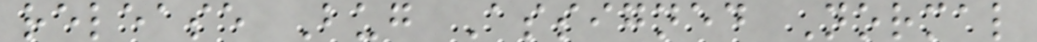release Bug Assigned Normal
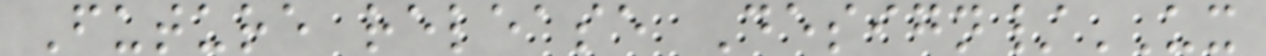Future release Design/UX
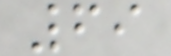69
